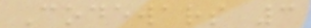Codewars 3
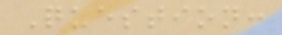Question:
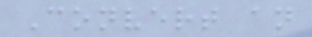Convert an
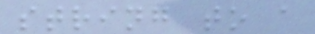string to a
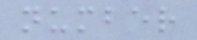number
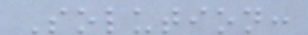Solution:
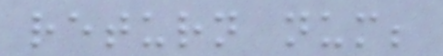return num;
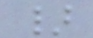}
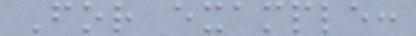For example:
